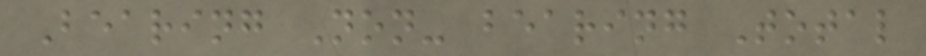Bearing Non- bearing Total
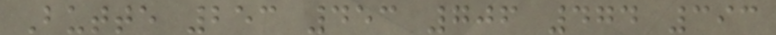Butte 253 453 706 474 393
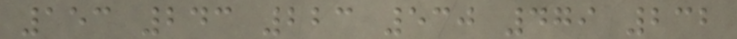153 243 223 530 479 232
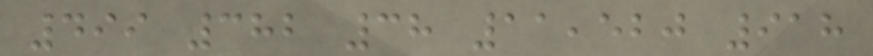499 382 38 11,520 918
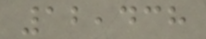12,438
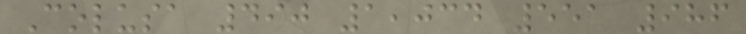Colusa 490 1,034 551 986
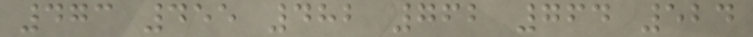473 455 482 762 764 524
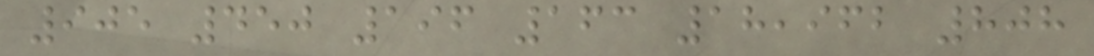905 450 196 163 18,962 808
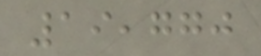19,770
